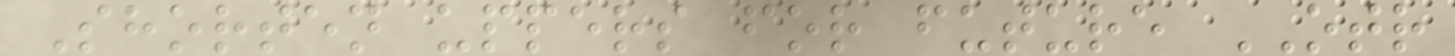Shorten uppers for future OTR
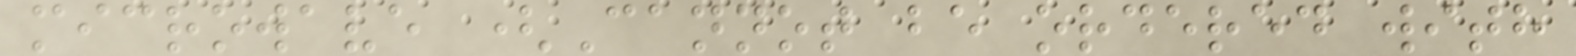microwave (Cannot be ordered with
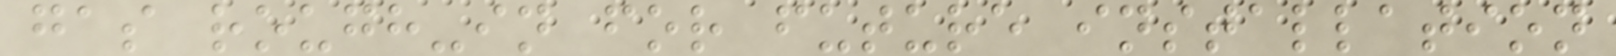gas rough-in for future installation
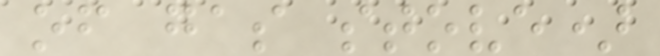of gas stove)
